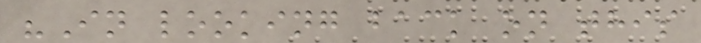"In looking back on this
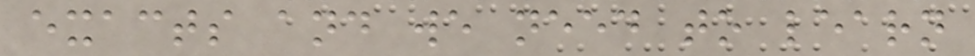exacts and we need to learn
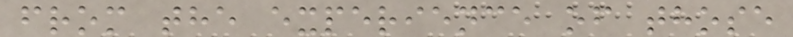from the experience of those
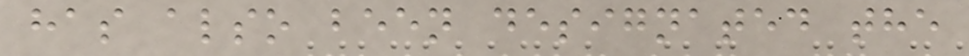has also been designated the
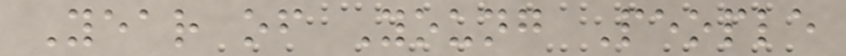Year of Young People
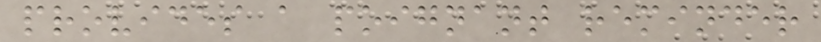provides a poignant reminder
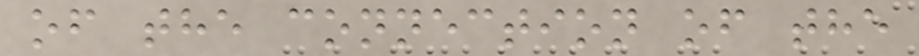of the connection of the
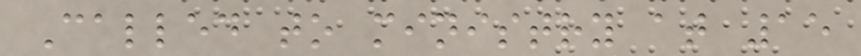Called to ministry at 15
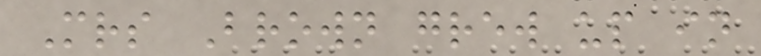Mrs Brown grew up in
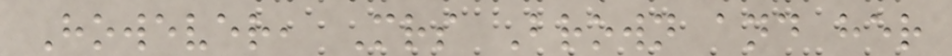However, Mrs Brown and her
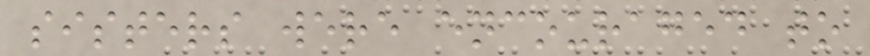sisters were encouraged to
